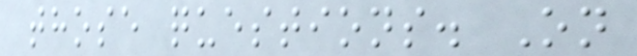those questions. On
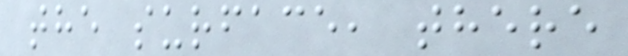the surface, there
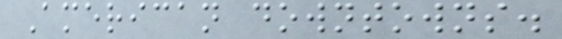American downtowns.
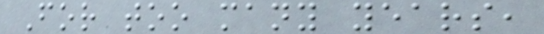For too many years,
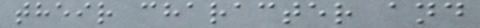their character and
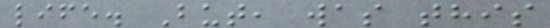life. But, was this
